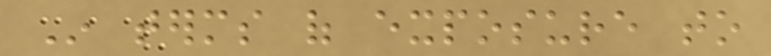In terms of exposure to
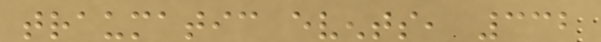traumatic events, 332
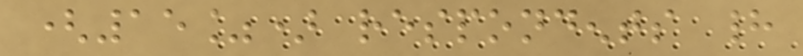(15%) respondents had
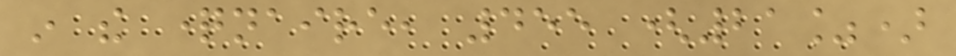in the questionnaire, 455 (21%)
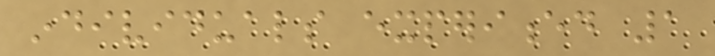individuals experienced 1
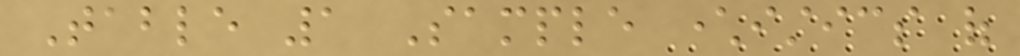Table 1 Sample characteristics of
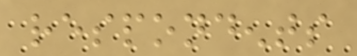respondents
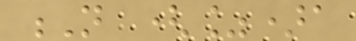N (%)a
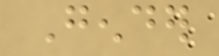Gender
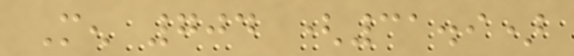Men 704 (31.9)
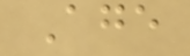Age
